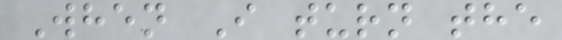When I turn the
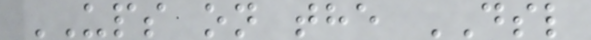UPS on the DSL
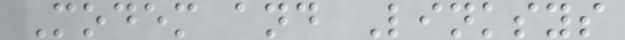Modem and Linksys
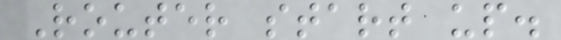Router start up.
